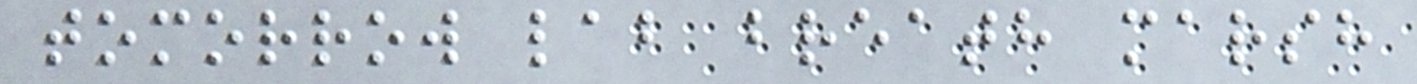tomorrow lab breath marsh
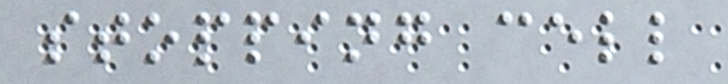stopping cell
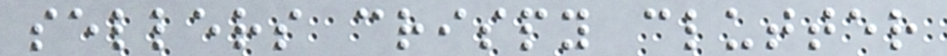sellers crispy clutter
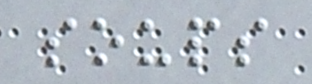soups
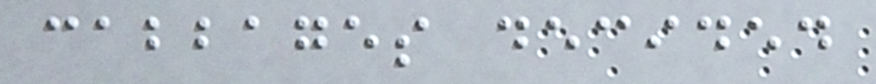cabbages decided
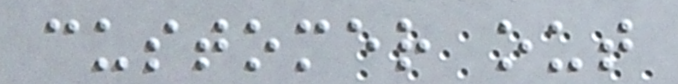customer out
